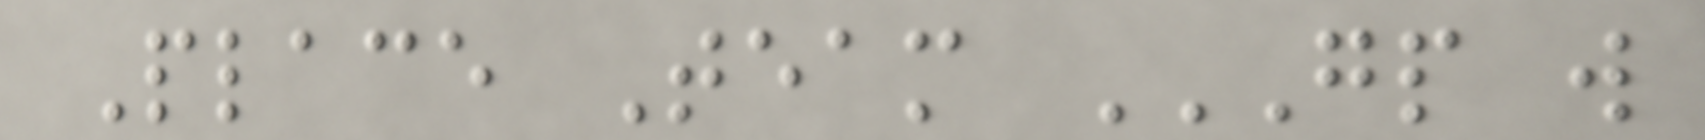Place Team GP W
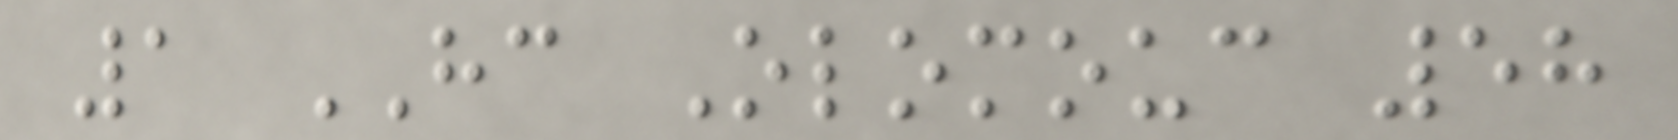1 HC Olomouc 58
